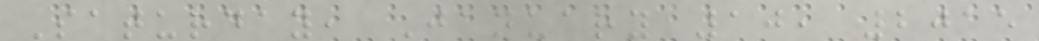Saturday, January 10, 2015
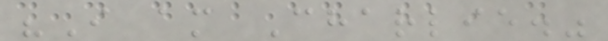"I am Charlie."
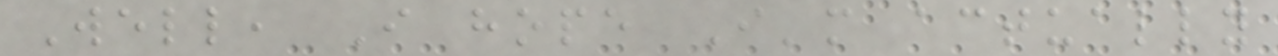Well, I hope I'm actually
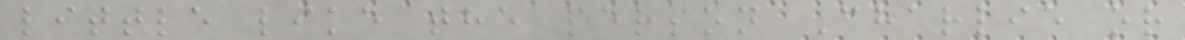little like the person Charlie or
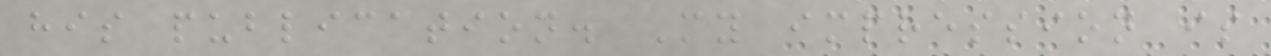his publication. My impression is
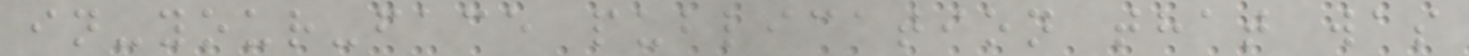in-your-face publication that was
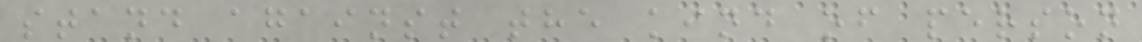stand against the kind of person
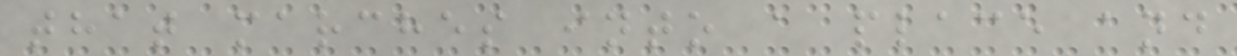that marches into a place and
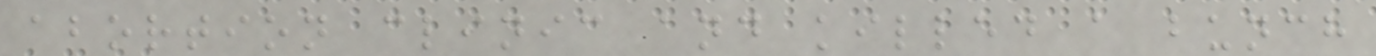abortion clinic and killed a bunch
